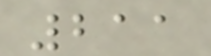211
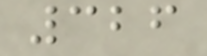326
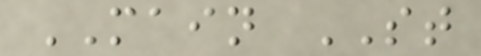MAIN ST
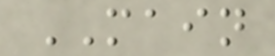MAIN
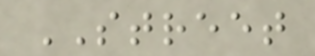STREET
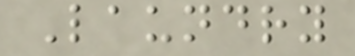Laundry
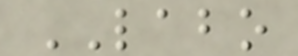LABO
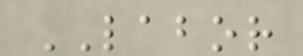LABOR
